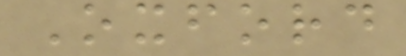Oxford
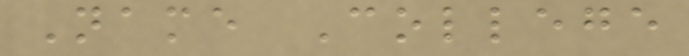Name College
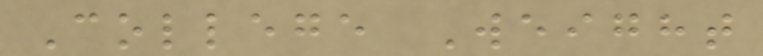College Weight
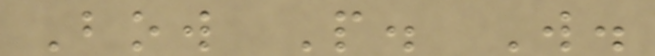Bow P. W.
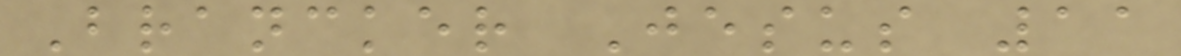Brancker Jesus 11
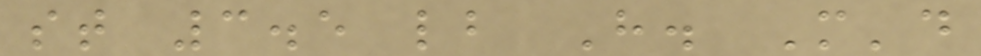st 3.5 lb H. M'd
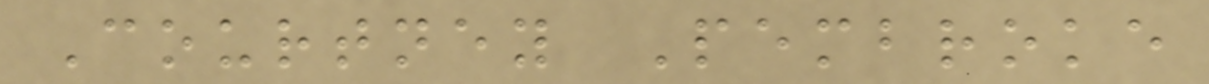Courtney Pembroke
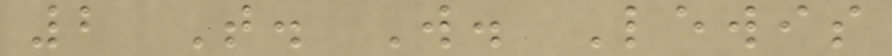2 T. W. Lewis
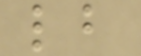lb
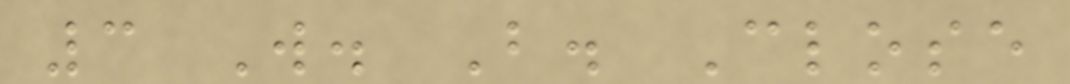3 W. B. Close
